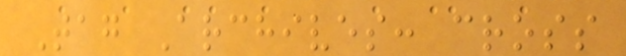Tag Archives: cross
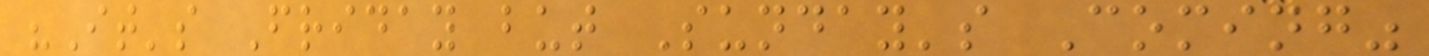"It's Friday but Sunday's Coming"
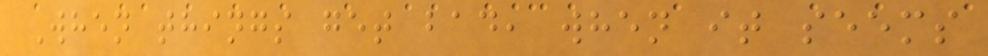When things get bad, when it seems
